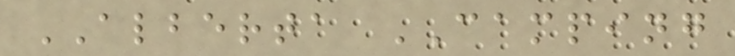ALBERTA CAMPING
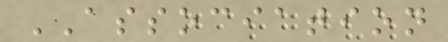ASSOCIATION
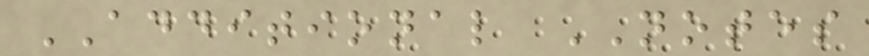ADDITIONAL NOTES
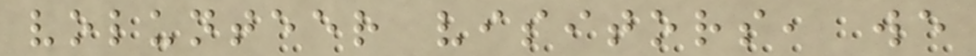volunteer visitors, we
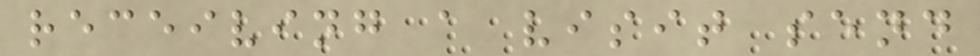receiving a visit send
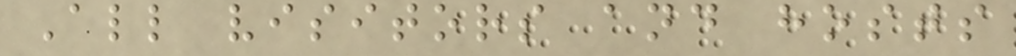All visitors and hosts
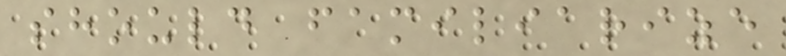should familiarize
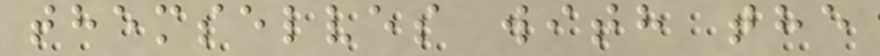themselves with the
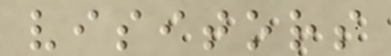visitors
